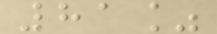81%
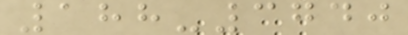188-3740
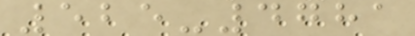525-4781
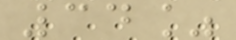34%
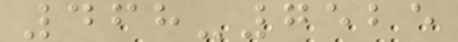468-7525
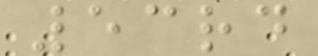53rd
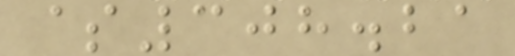$308.21
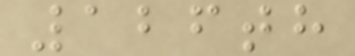126th
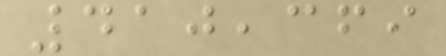410,369
